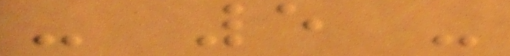- 5 -
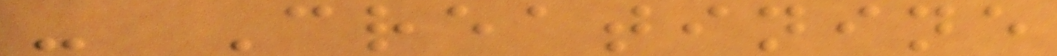- Creatinine
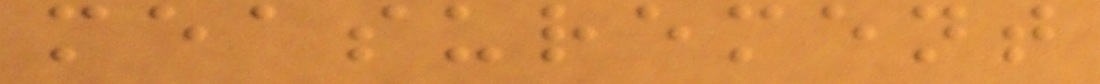measurement
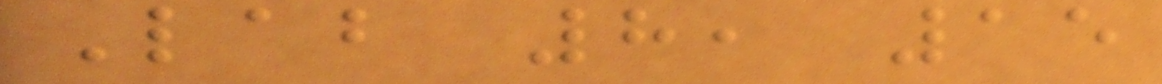Lab 8, 15
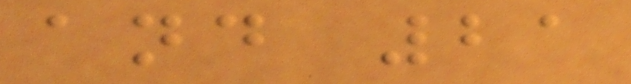and 21
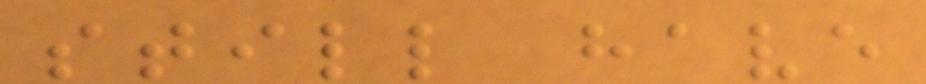still have
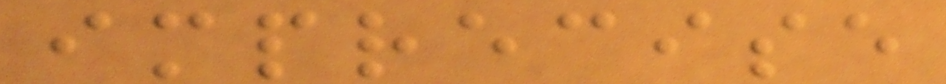imprecise
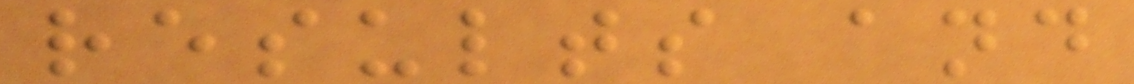results and
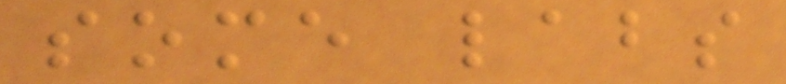some labs
